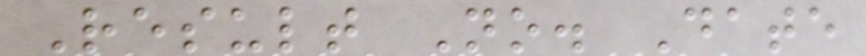Result No. Date
